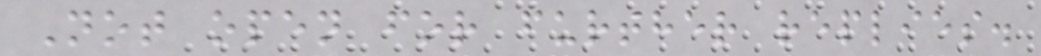Not open for further replies.
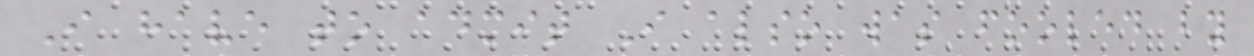I have to admit I also was fooled by
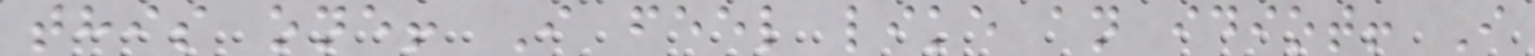this one! I feel like an idiot! I
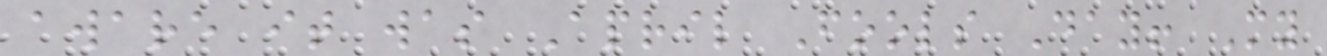aware it was April Fools Day! My
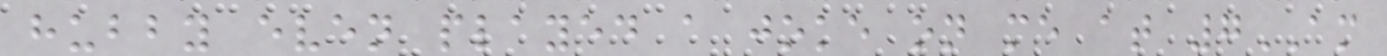hubby even played a joke on me at 7AM
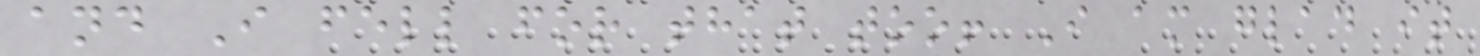and I fell for that too! I am glad it
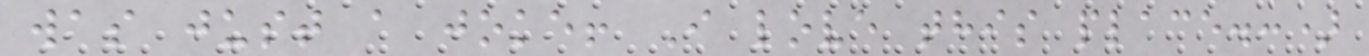was just a joke! I love this place.:)
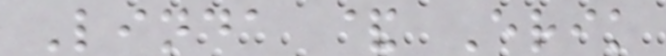Linda & Erik
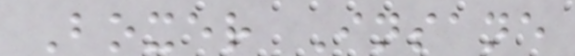Boxer Insane
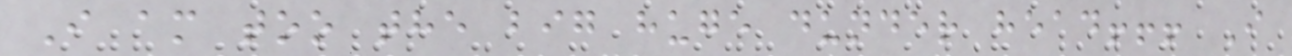I am too the big huge dunder head!!! I
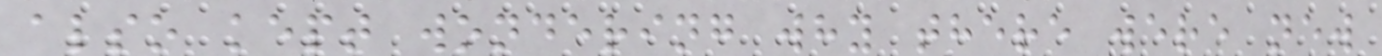also kept wondering why there were new
